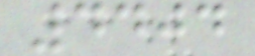4404
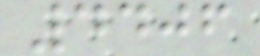4406
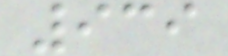939
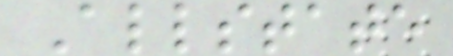Allstate
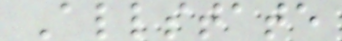Allstate
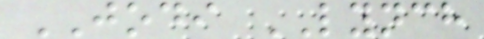JODI LYNCH
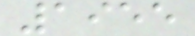1955
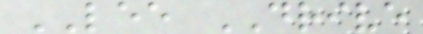LEE DRIVE
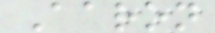Aaron
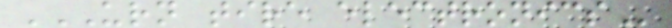URN TIRE ELECTRONICS
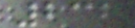232
